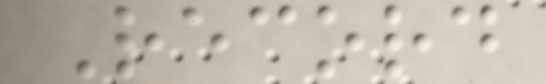Record
